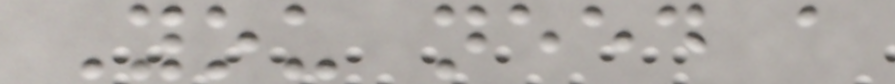You need a
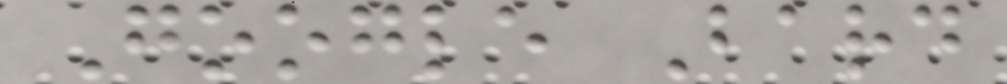Google Bard
